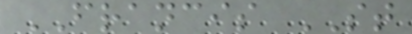FRANCIS ST
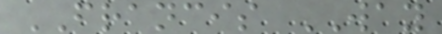FRANCIS WAY
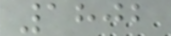1802
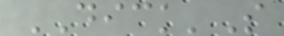DICK'S
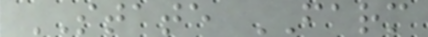STATE FARM
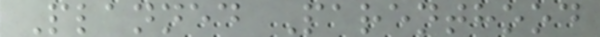Planned Parenthood
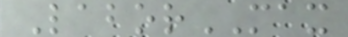LaborMAX
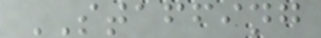STAFFING
